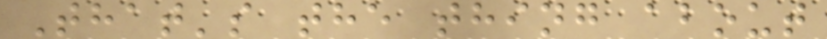That's the thing about
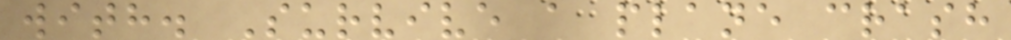with. Survive a plane crash
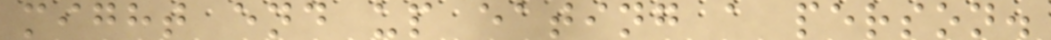might end up eating a person.
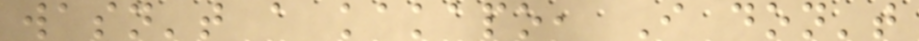wasn't a kakapo, I don't
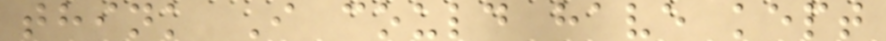think I could have kept
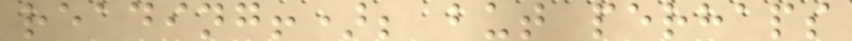reading!); but perhaps
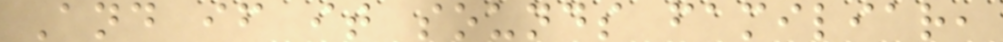And if it sounds familiar,
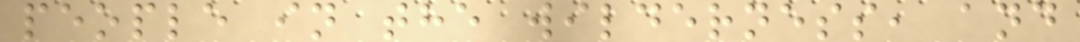people in the wilderness, and
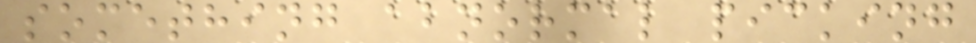something abnormal picking
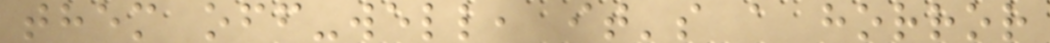them off-well, it's a horror
